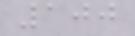100
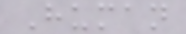Human
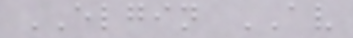ELGIN AV
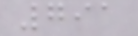791
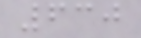630
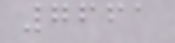7661
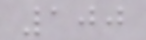100
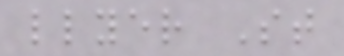llyer St
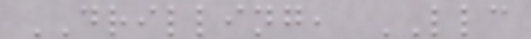DRILLING, LLC
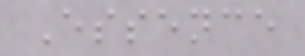Essence
